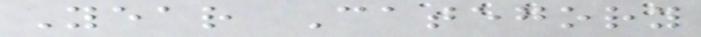Year Category
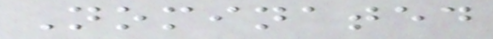Nominated
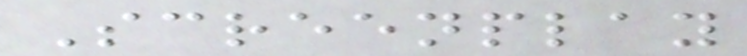Screenplay
